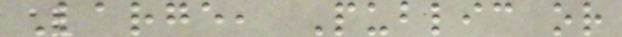Large, Public or
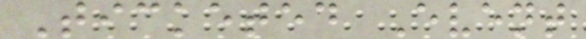Ticketed Event
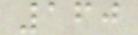160
